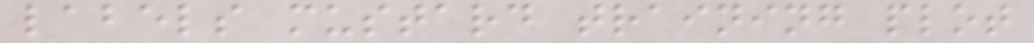labels mustard training plot
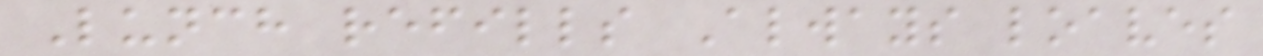Lunch refills Always loaves
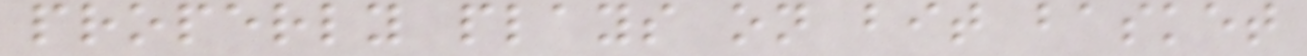properly plays on bit basket
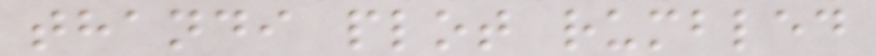thandi plot rumbled
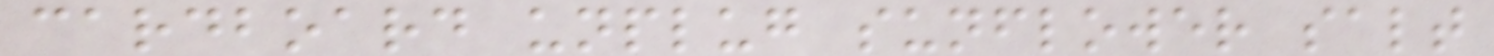cardboard unplug sunflower salt
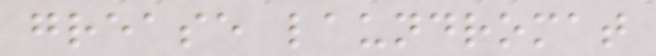grease laundromat
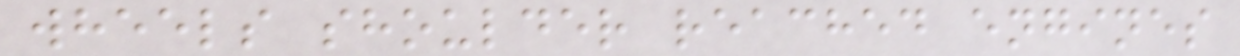wheels shoulder reached engines
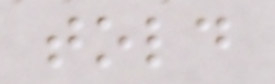told
